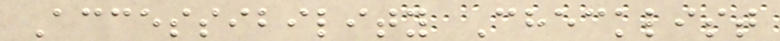Accessibility Checklist
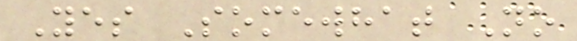Yes Somewhat No
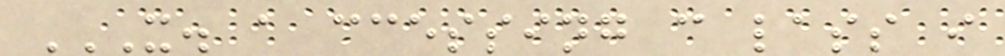X. A CCESSING C LASS I
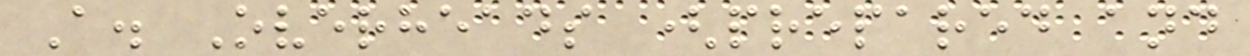A. Overheads (prepared and
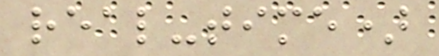real-time)
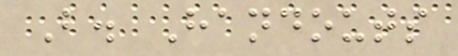B. Handouts
